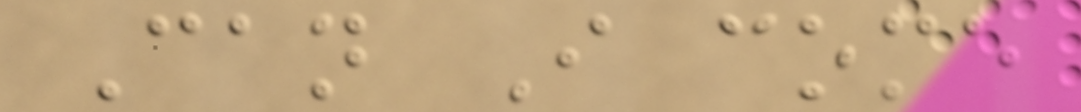Can I come
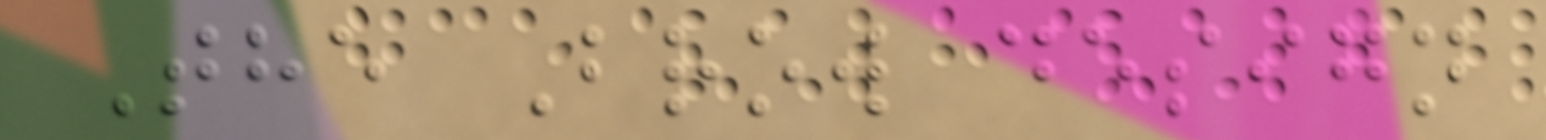The Brow design
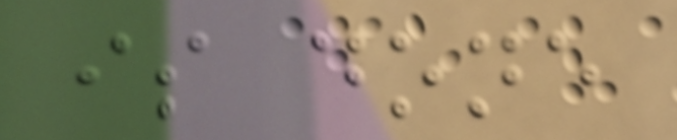is done
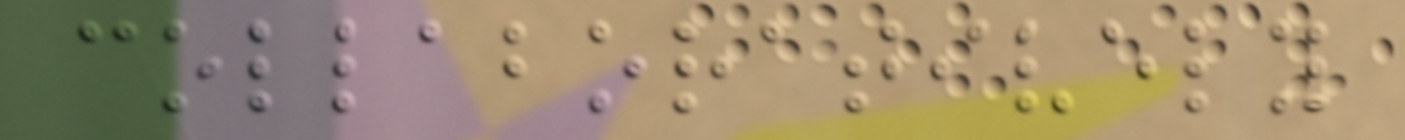collaboratively
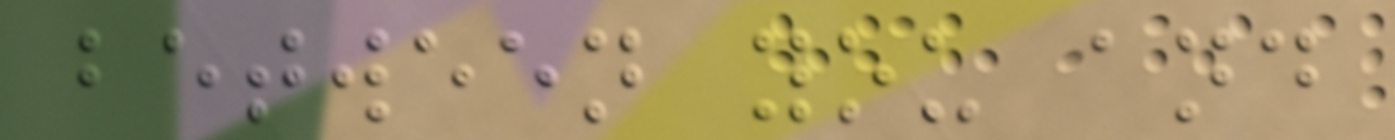between you and
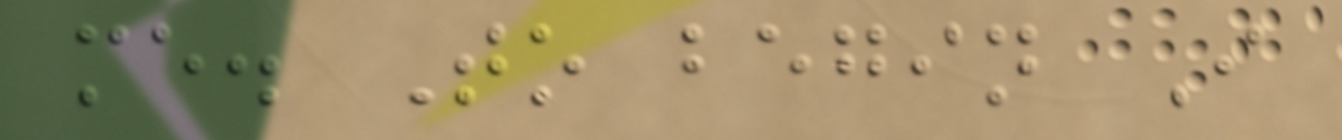me. To begin I
